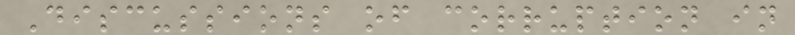Discussions of corruption in
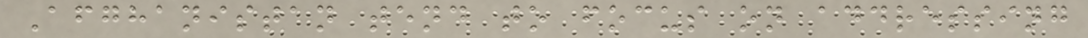Afghanistan tend to focus on addressing
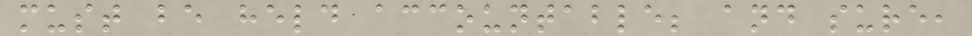must be held accountable; and sure,
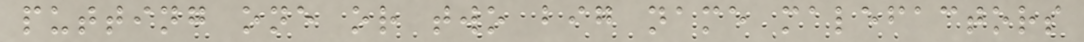putting one or two big name malefactors
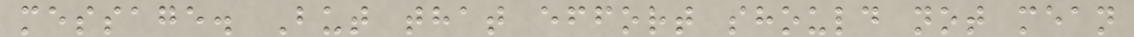message. But that effort should not mean
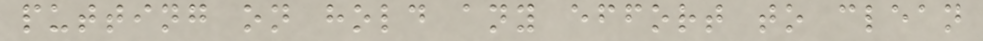putting on hold any effort to clean
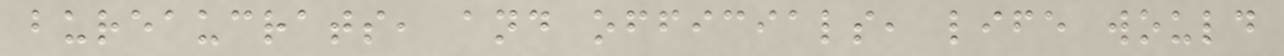bureaucrats, and officials, life would
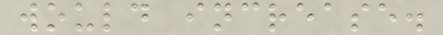would increase.
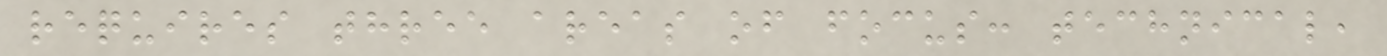requires three areas of focus: technical,
